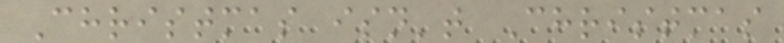Christmas isn't Christmas
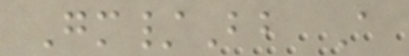Gm/Bb A
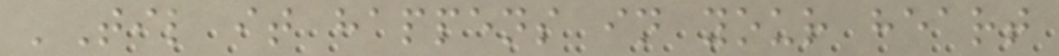'Til it happens in your heart
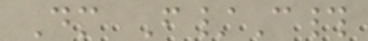Dm F/C#
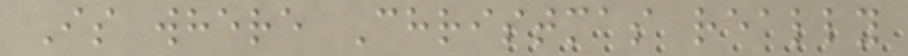Is where Christmas really
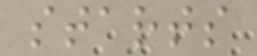starts
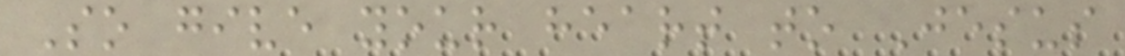So give your heart to Jesus
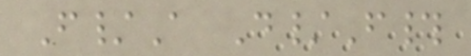F/A D/F#
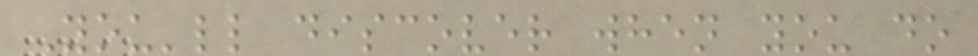You'll discover when you do
